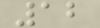12
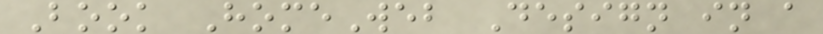Book HomeWeb Design in a
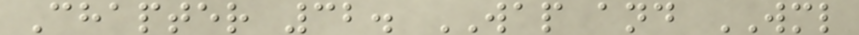Chapter 32. WAP and WML
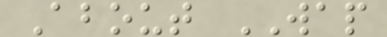About WAP
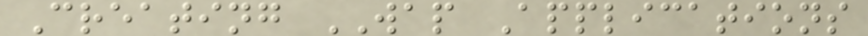Creating WAP Applications
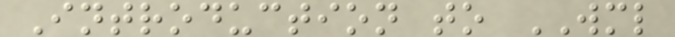Introduction to WML
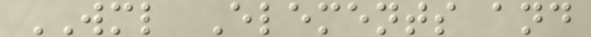WML Elements and
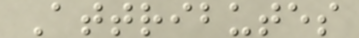Attributes
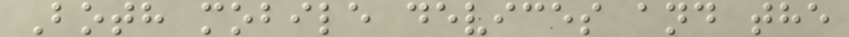Both mobile devices and the
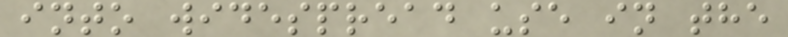into widespread use in the
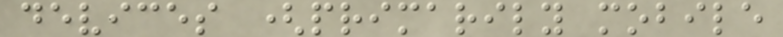devices (primarily mobile
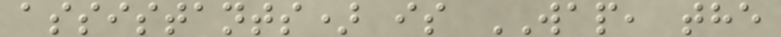assistants) is WAP, the
